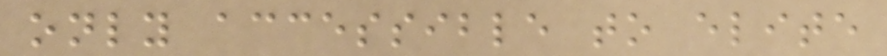only accessible to elite
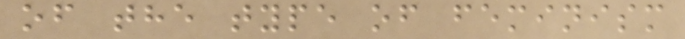of the type of feminism
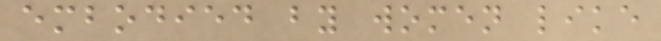embodied by women like
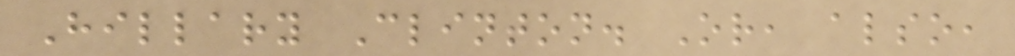Hillary Clinton. Or, also,
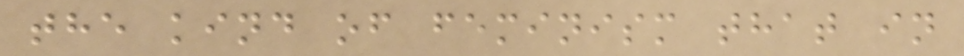the kind of feminism that in
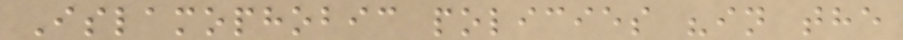Islamophobic policies "in the
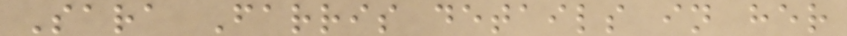Sara Farris details in her
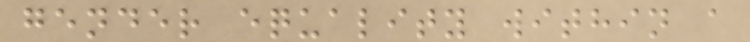gender equality within a
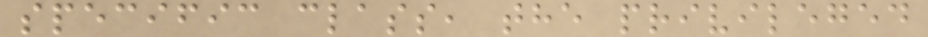specific class, the privileged
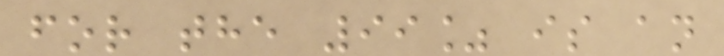for the 99% is an
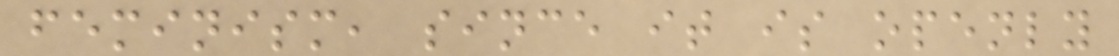feminism, since it is openly
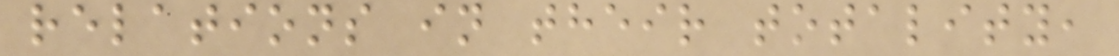relations in their totality,
